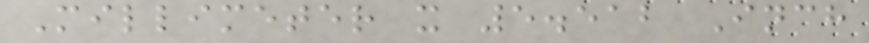Millimeter x 5.512 Inch
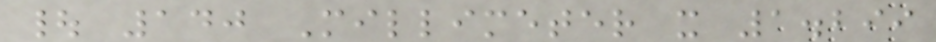| 140 Millimeter x 1.299
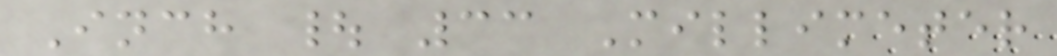Inch | 33 Millimeter
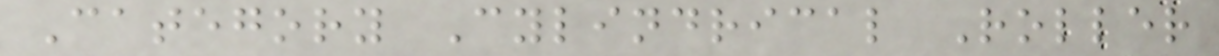Category Cylindrical Roller
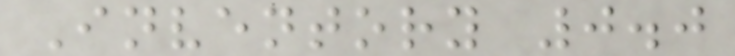Inventory 0.0
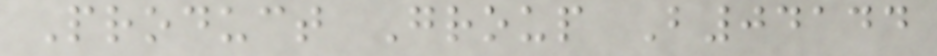Product Group B04144
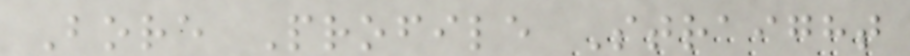Bore Profile Straight
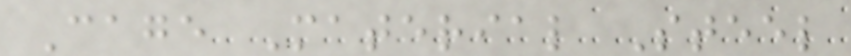Cage Material Steel
